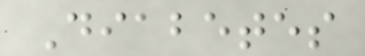Diabetes
